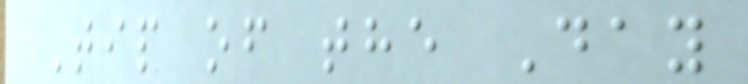Tip of the Day
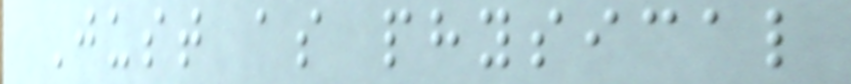Just as physical
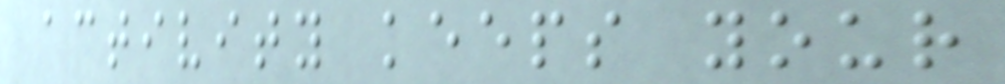activity keeps your
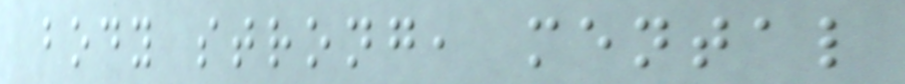body strong, mental
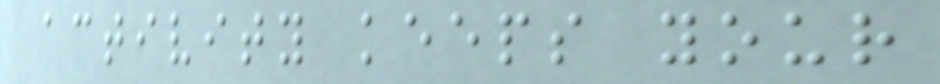activity keeps your
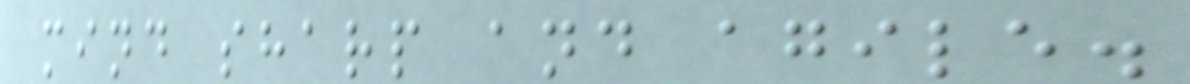mind sharp and agile.
